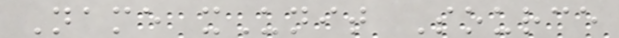Name xUnit Source
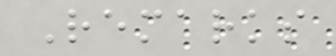Remarks
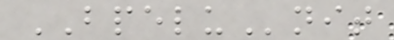BPELUnit
